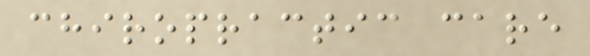chiropractic care
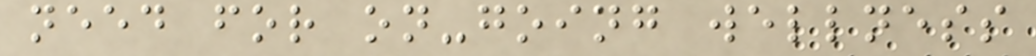need for on-going wellness
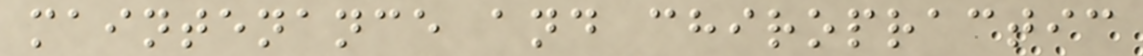maintenance and chiropractic
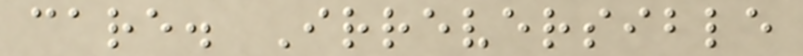care. Irreversible
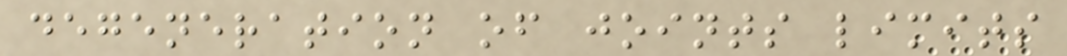degeneration of joints limits
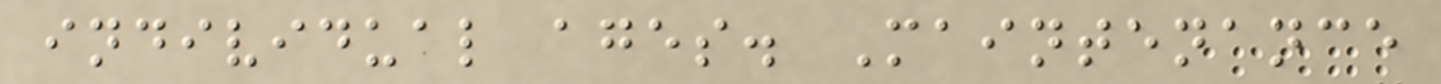individual ages. Maintenance
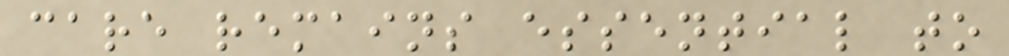care remains essential to
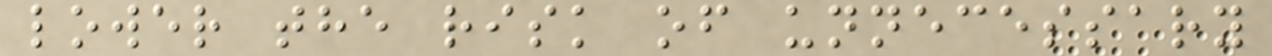lower the risk of unnecessary
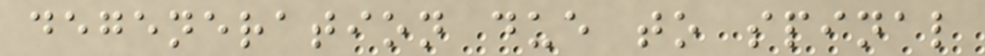degeneration due to spinal
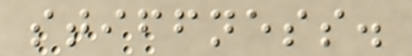stiffness.
